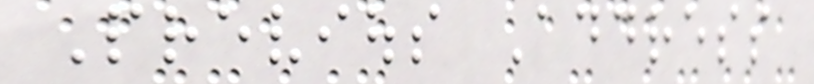Previous Address
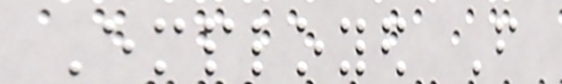Employed From
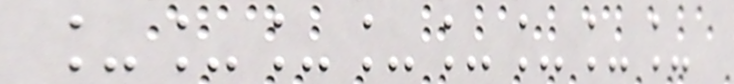________
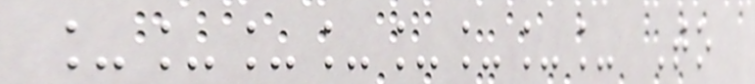________ To
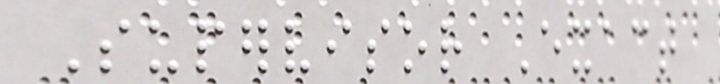Supervisor Exact
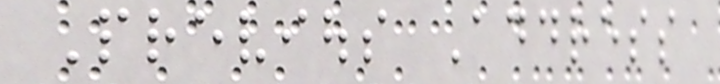Previous Address
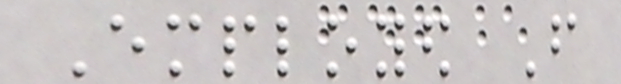Employed From
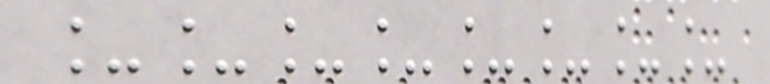________
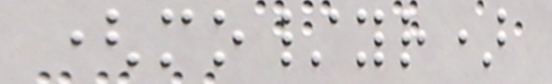(mo/yr)
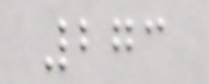273
